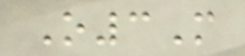O3M
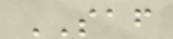SAF
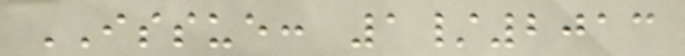ISSUE: 1/2013
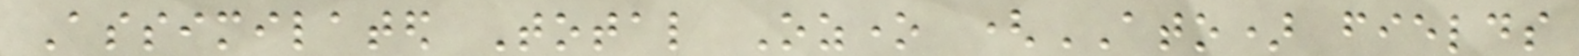Assimilated Total Ozone (ATO) fields
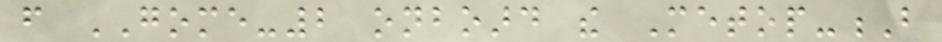from GOME-2 onboard the Metop-B
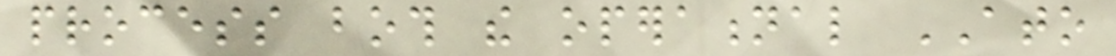process both the operational ATO
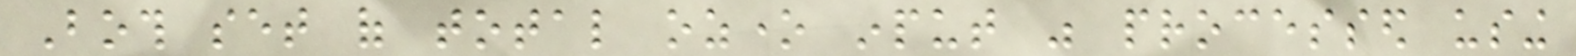Both set of total ozone input was processed using
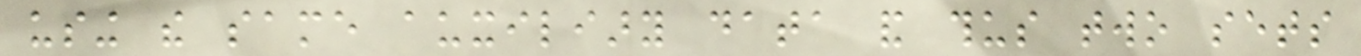using the same auxiliary data and thus two sets
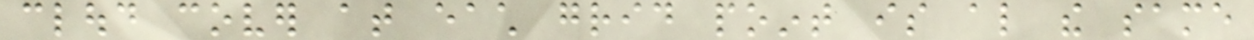cloud cover at each grid point is also the same
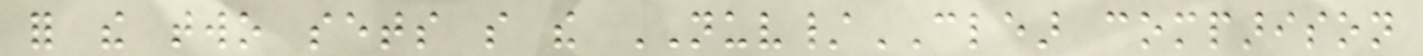for the two sets so the NUV/CLEAR comparison
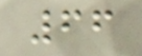66
